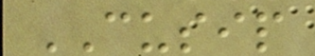CUSIP
